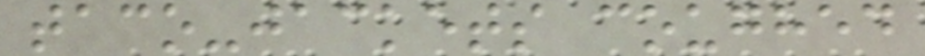taco-jackets coughed
